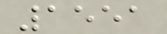1551
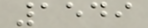1549
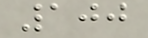100
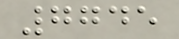7745
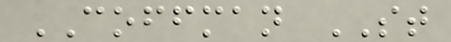COFFMAN ST
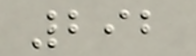292
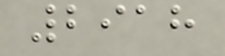2918
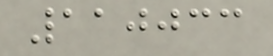110033
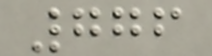776
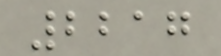2217
